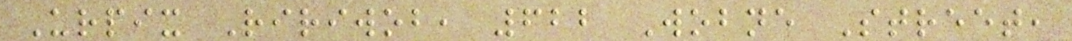Urpix Ririwob, 622 Wobne Street,
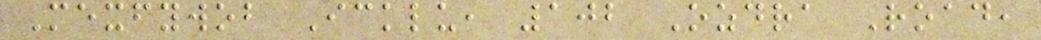Mexfywob Icklu, 102 Ozdra Road,
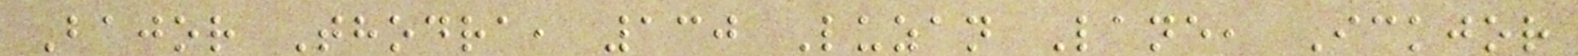Bajor Thodra, 130 Luzan Lane, Ickjor
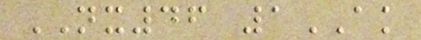NX46 1AK
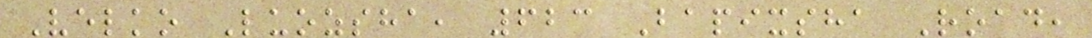Velko Luozsha, 623 Bapixsha Road,
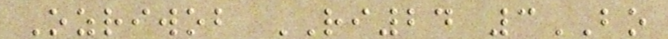Ozriwob RI24 3BO
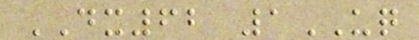DX62 1UQ
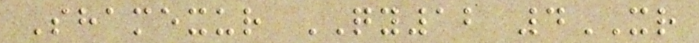Shamexur QY12 4XR
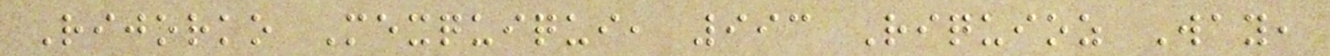Rijorko Mexquiqui, 993 Riquioz Way,
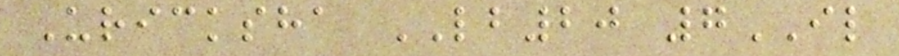Uricksha LB20 7IL
